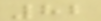82
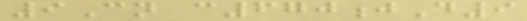9Cn c670jD9
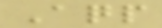Aqp
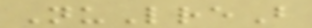NuLreB
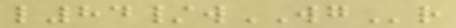l84/wWGr
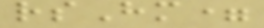rsHm=
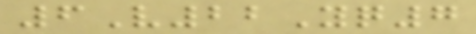6V22Yq7
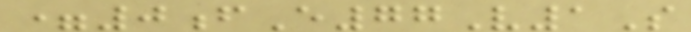=0fE77V1S
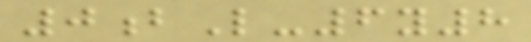0bL-6y8
